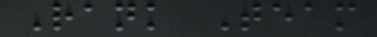Rank Team
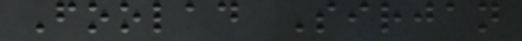Foolad Sirjan
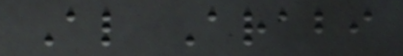Al Arabi
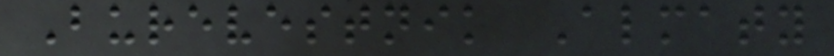Burevestnik Almaty
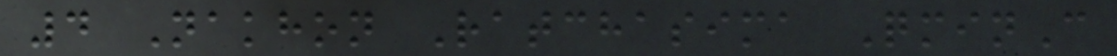4 Nakhon Ratchasima QminC
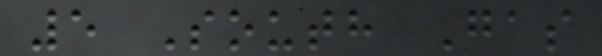5 South Gas
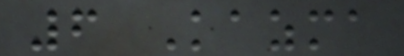6 Kazma
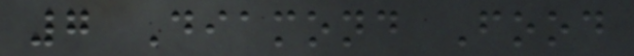7 Diamond Food
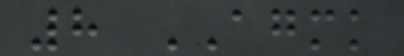8 AGMK
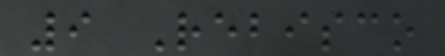9 Rebisco
